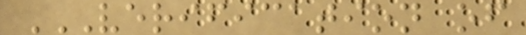VERIFICATION OF
